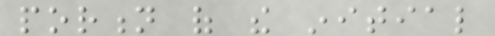portion of the initial
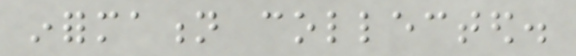information collected.
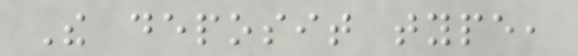The deposit type,
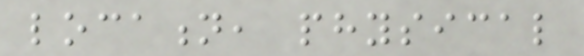location, physical
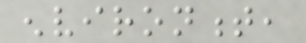environment,
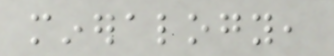mineralogy,
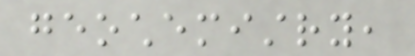geochemistry,
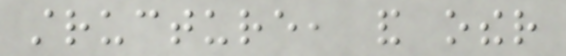structure, and other
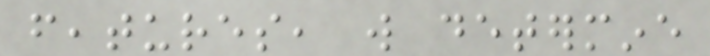features, will determine
